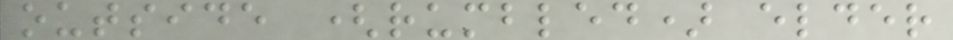outside (rumbled) elder
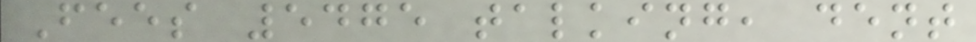Fees 5475 talking, dent
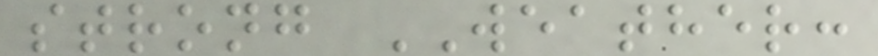strong WEATHER:
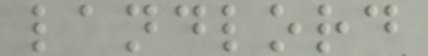landlord
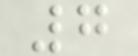7
